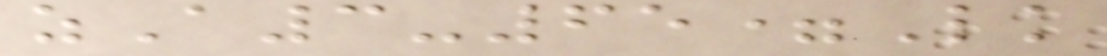zA3-65=Lk
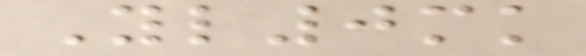Yl0mk
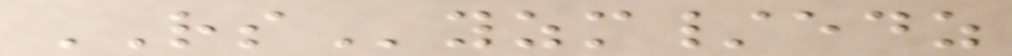RSyzm/edz
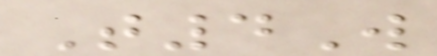T4W
